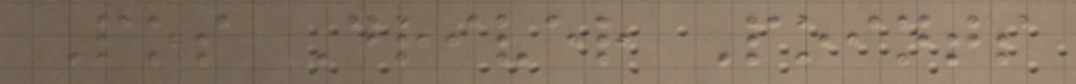Pos Driver Points
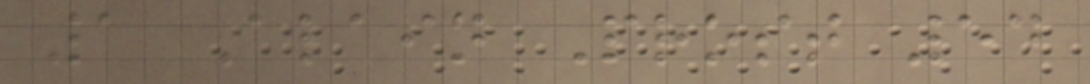1 Alain Prost 54
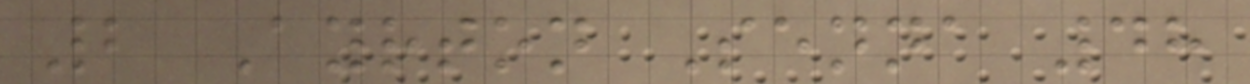2 Ayrton Senna 48
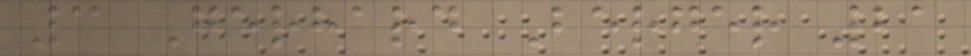3 Gerhard Berger 21
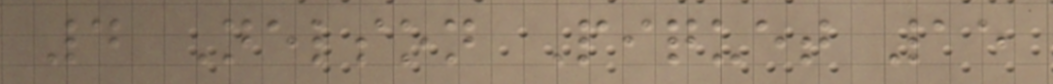4 Nelson Piquet 15
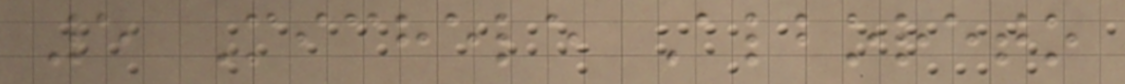5 Michele Alboreto
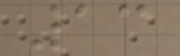13
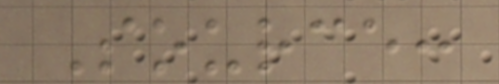Source:
